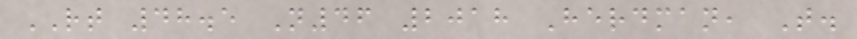RT 48.5 N46 2018 Herdman, T.
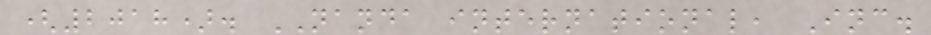(2018). NANDA international, Inc.
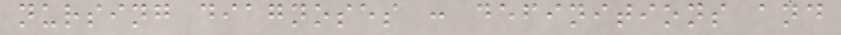nursing diagnoses : definitions and
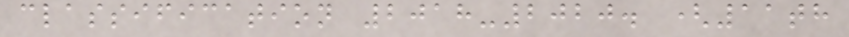classification 2018-2020. (11th
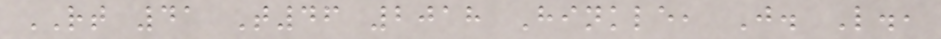RT 41 T46 2018 Hinkle, J. L.,
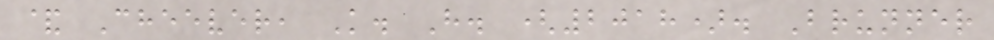& Cheever, K. H. (2018). Brunner
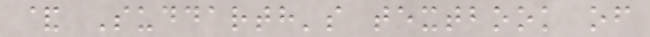& Suddarth's textbook of
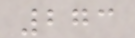273
